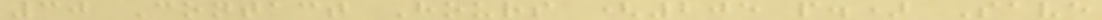30 Contact Hours (205 p.) Save
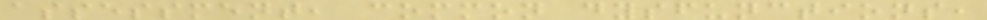assessment, common dysfunctions,
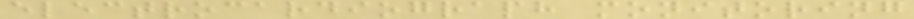electrocardiograph monitoring
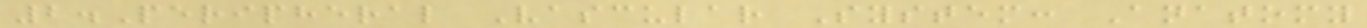2.Peripheral Vascular System: Anatomy
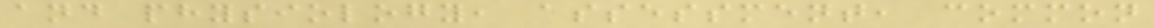and physiology, assessment, common
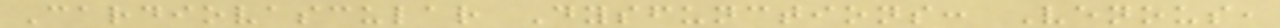Cardiovascular Dysfunctions: Venous,
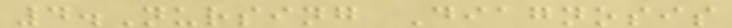4.Nursing Diagnosis
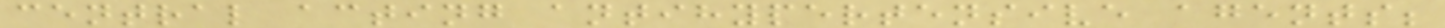central acting antihypertensive agents;
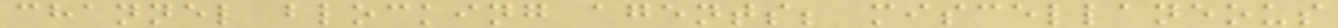channel blocking agents; miscellaneous
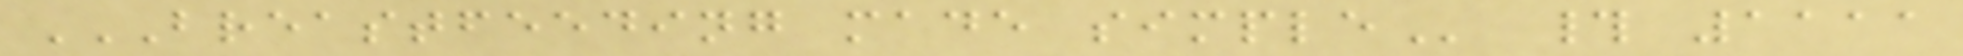BREASTFEEDING MADE SIMPLE # 1111
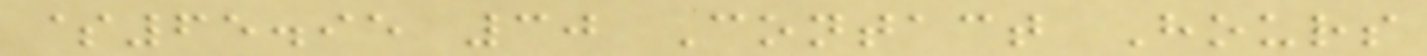$65.95 30 Contact Hours
